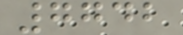7742
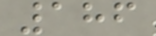186
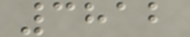3812
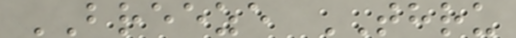BREEZE THRU
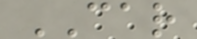CAR
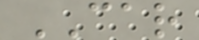CAR
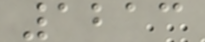1213
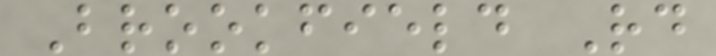Brookfield Rd
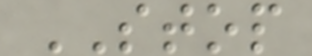STOP
